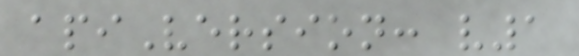apiVersion: v1
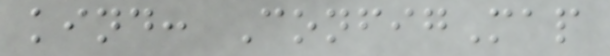kind: ConfigMap
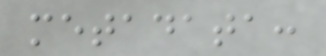metadata:
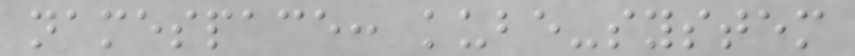namespace: kube-system
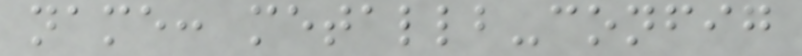name: metallb-config
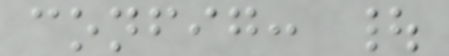config: |
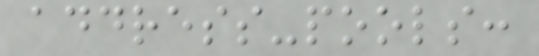address-pools:
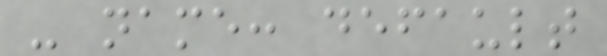- name: default
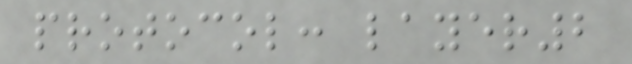protocol: layer2
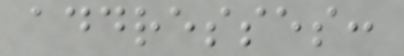addresses:
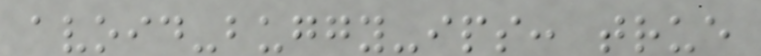avoid-buggy-ips: true
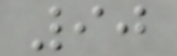90
